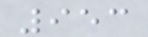953
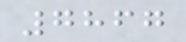7867
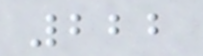222
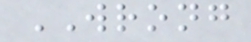WRONG
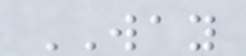WAY
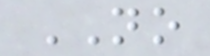NO
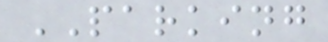PARKING
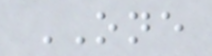ONE
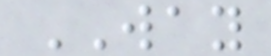WAY
